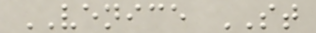VENICE ST
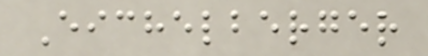Eichelberger
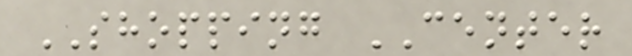SHOPPING CENTER
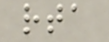rta
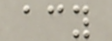acy
